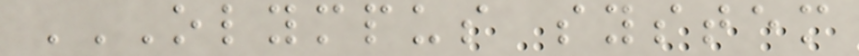OLYMPUS SYSTEM
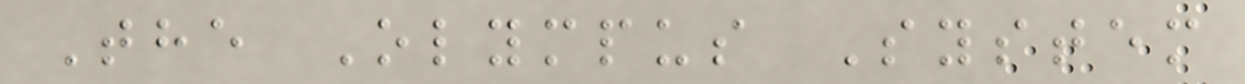The Olympus System
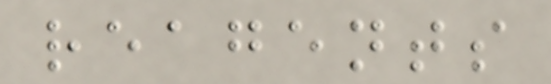reagents
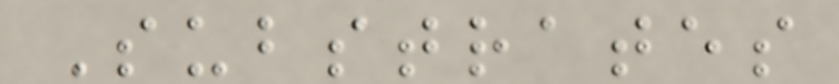Substrates
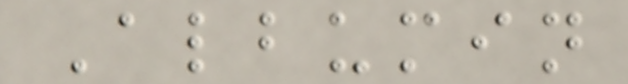Albumin
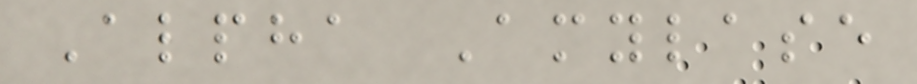Alpha Amylase
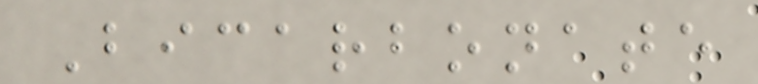Bicarbonate
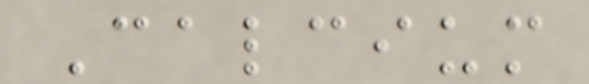Calcium
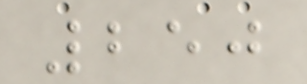250
